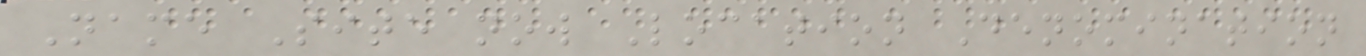Name Site now Location Denomination
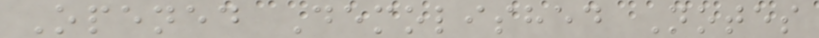Opened Demolished Notes
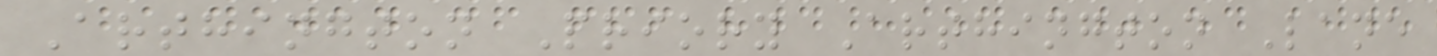Arthington Priory Arthington Lane
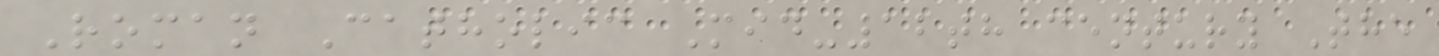Roman Catholic Mid-12th century The
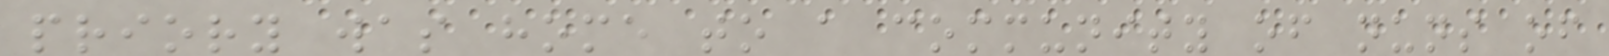priory was home to a community of nuns of
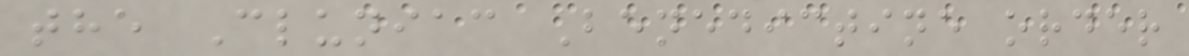the Cluniac Benedictine order
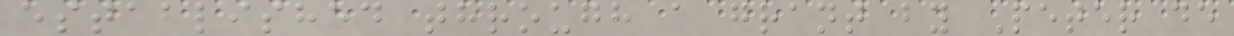established through a grant by Peter de
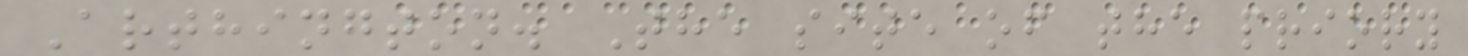Arthington. The site of the priory
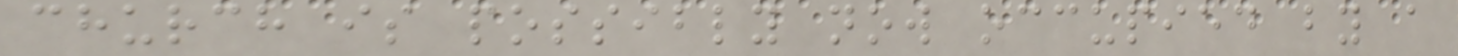church is possibly now occupied by a
